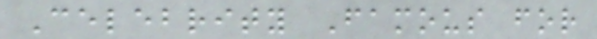Celebrity Famous for
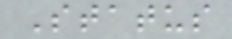Status
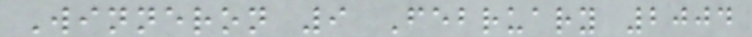Winneron 9 February 2004
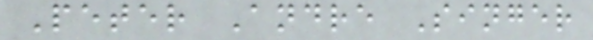Peter Andre Singer
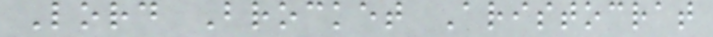Lord Brocket Aristocrat
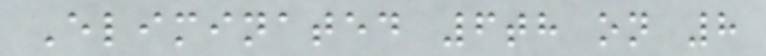Eliminated 6th on 8
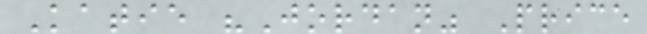Katie "Jordan" Price
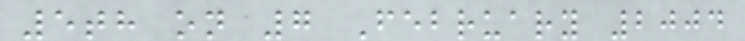5th on 7 February 2004
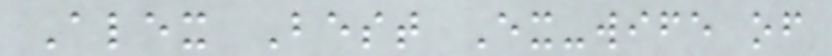Alex Best Ex-wife of
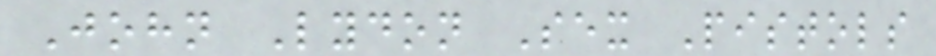John Lydon Sex Pistols
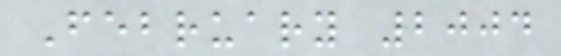February 2004
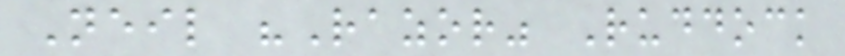Neil "Razor" Ruddock
